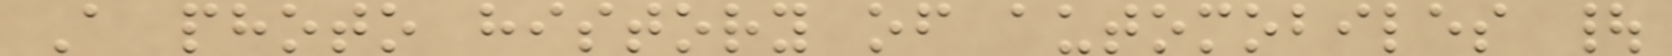A photo history of automobiles |
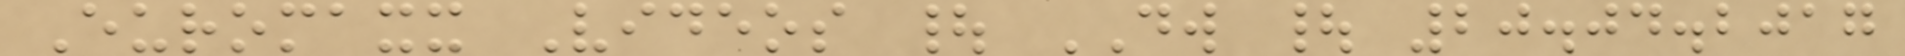Euromaxx Videos | DW | 20.04.2017
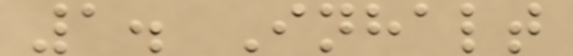1. Inhalt
